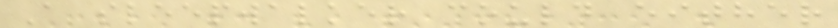A sleepwalker could either
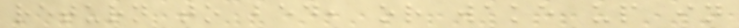return to bed, or wake up in
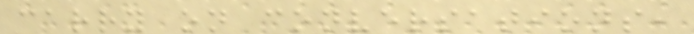carry on conversations,
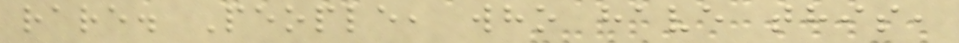rare. People, who have this,
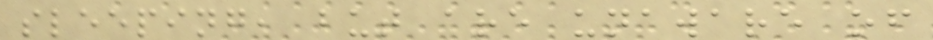sleeping, but are unaware of
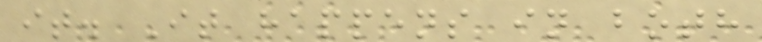it. It happens in both
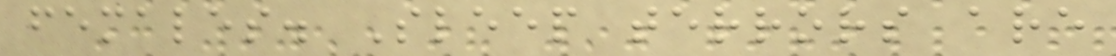females. Sleep terrors are
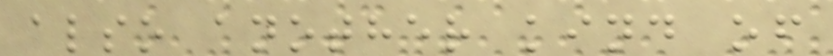also another kind of
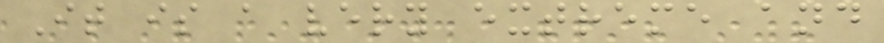It is a very extreme and
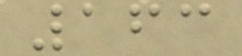163
